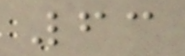63
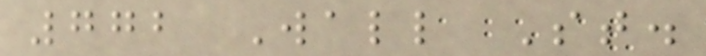772 Wall St.
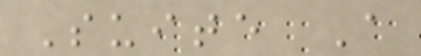Suite A
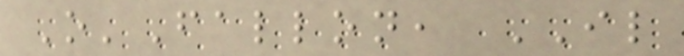O'Fallon, IL
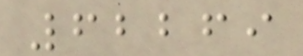62269
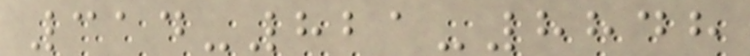314-821-8848
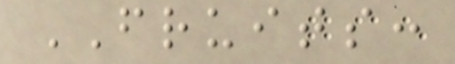FRUITS:
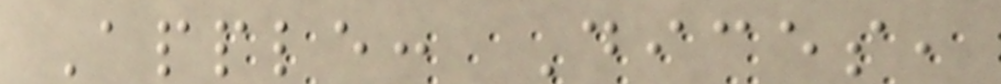Apple: Dices,
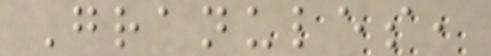Granules,
